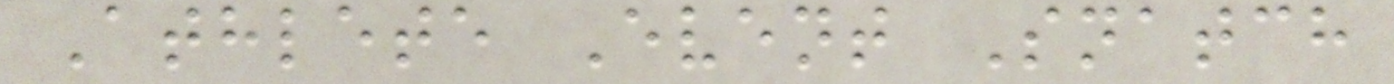Athlete Event Snatch
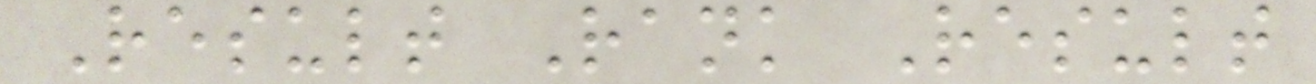Result Rank Result
